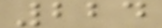224
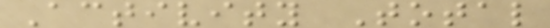Activity Total
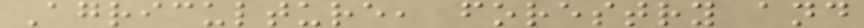Agriculture, forestry and
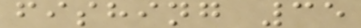fishing 35
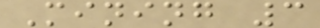Mining 3
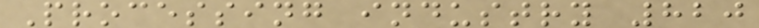Processing industry 820
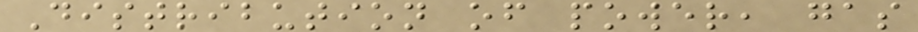Distribution of power, gas
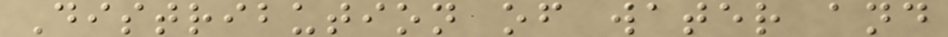Distribution of water and
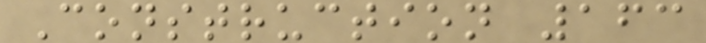Construction 163
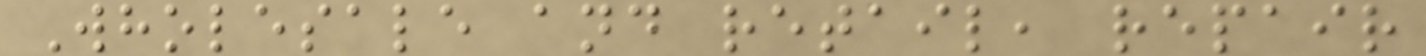Wholesale and retail, repair
